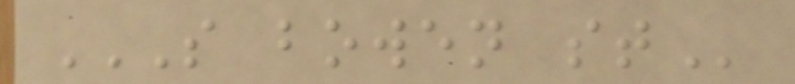S BOWEN ST
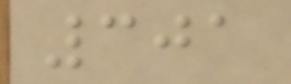301
